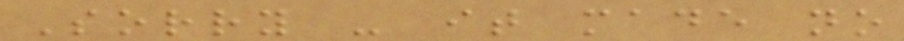Sorry - it made no
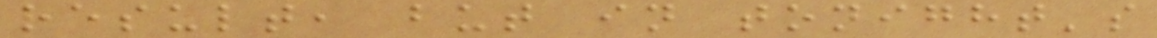result, but in tonight's
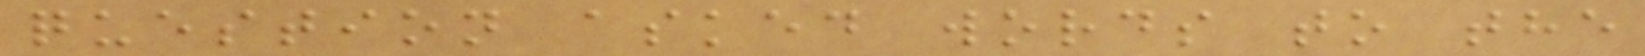question asked words to the
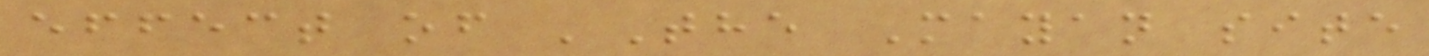effect of 'The Mayan site
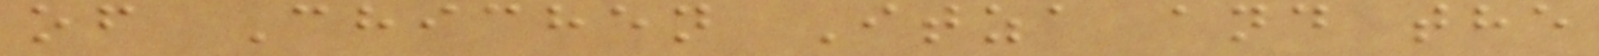of Chichen Itza and the
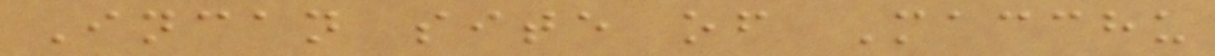Incan site of Macchu
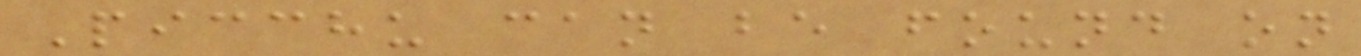Picchu can be found on
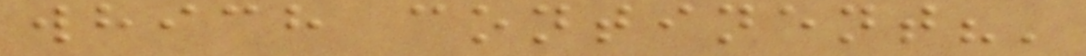which continent?'
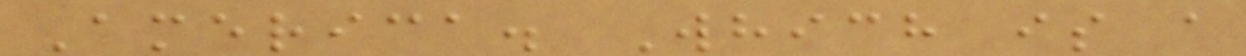America. Which is a
